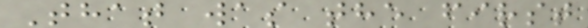That was the first
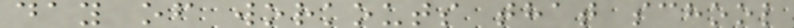day of workouts that school
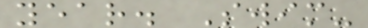year. Swim-
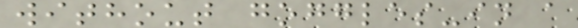without goggles-in a
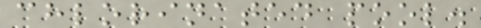chlorinated pool.
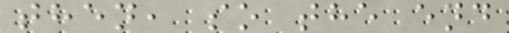then, so the end
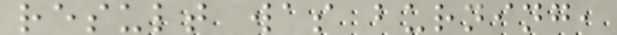result was burning,
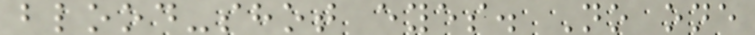blood-shot eyes. No one
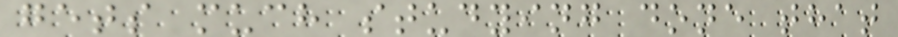gets much studying done that
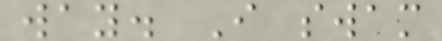way. I swam
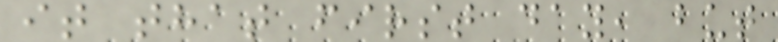it that first day, but
